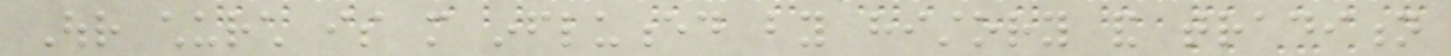Our church is more influenced by history and tradition
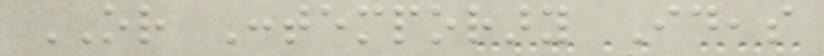OR Contemporary Ideas
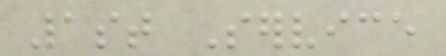1st Service
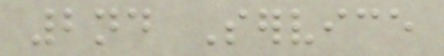2nd Service
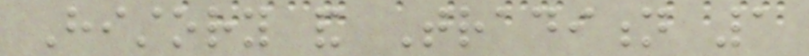History and Tradition 1
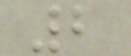2
